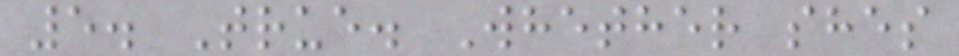5. True. Whether shes
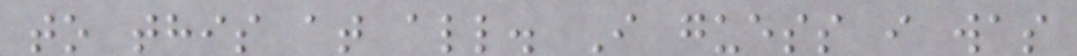to this at all. I guess i was
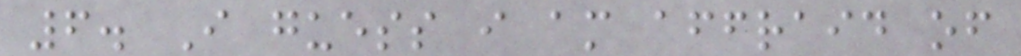6. I guess i am affraid of
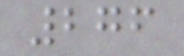276
